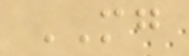MG
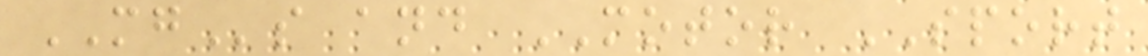MGs and MOTOR SPORT
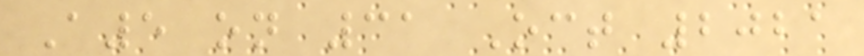A5 on 31 Oct 2021
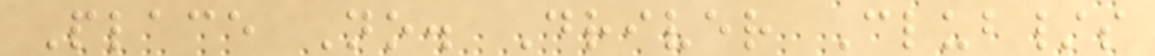Place No. Driver Club/s
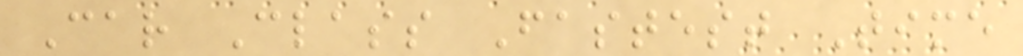Car Class Fastest Time
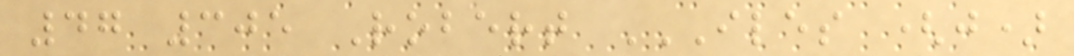47 305 Robert ILES (J)
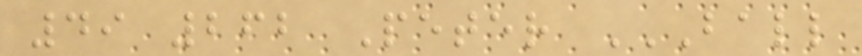49 262 Peter BALL
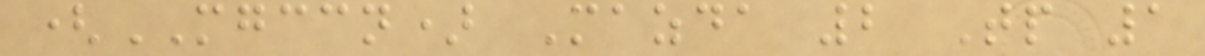(MGCCN) Mazda 2 Tp 1
